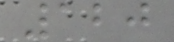120
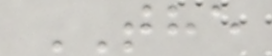THE
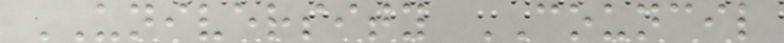UNIVERSITY COUNCIL
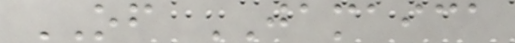OF JAMAICA
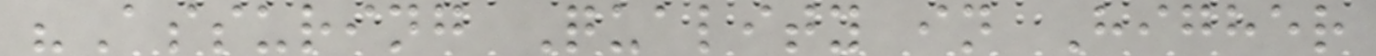"Assuring Quality in Higher
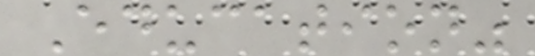Education"
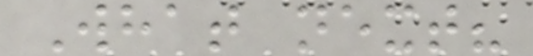What next?
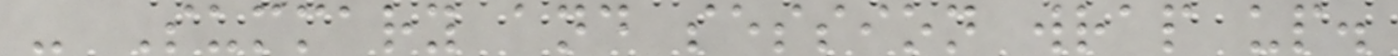- Summary and session wrap up.
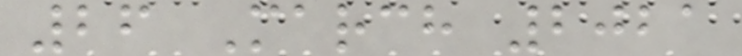26 March 2021
